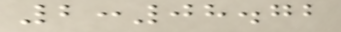2:08.72
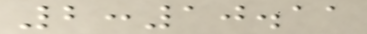2:10.11
